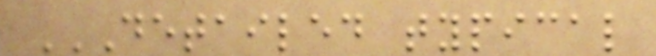DETAILED TYPICAL
